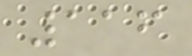116
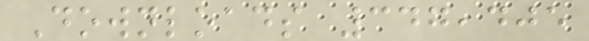Downloads 347,405
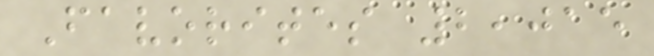Favorites 2,015
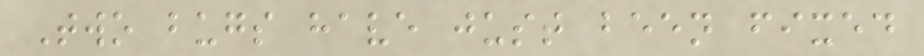Two bugs have just been fixed
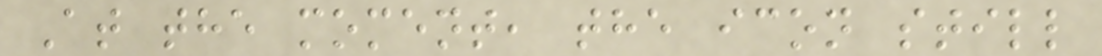At the moment, the icon still
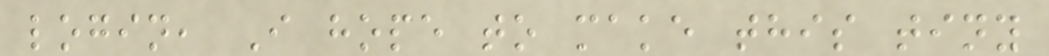login, I hope to make this tiny
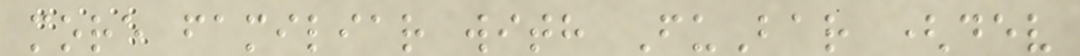more familiar with FuBar (dev
